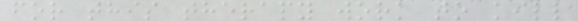for this therapy work to kill
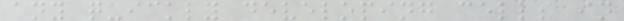any quickly developing cells in
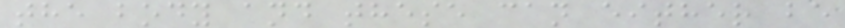the body and these can either be
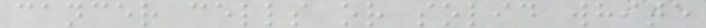cancer cells or solid white
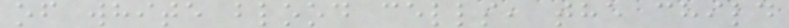of white blood cells, the child
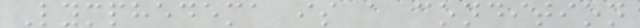Lymphedema is a condition
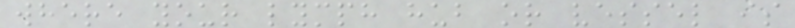where your lymph hub or vessel is
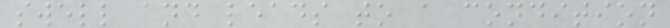swell and leads to a condition
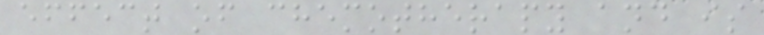effect of chemotherapy and is
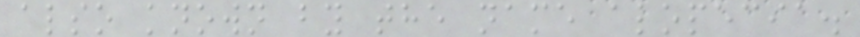also known by the name alopecia.
